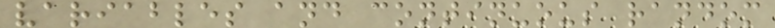variables and continuous random
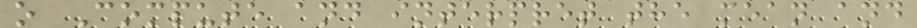o Compute and interpret the mean and
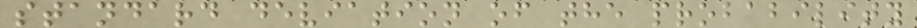standard deviation of the probability
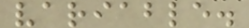variable.
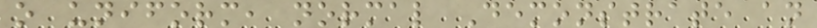o uniform, normal Demonstrate an
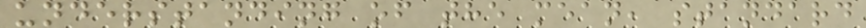understanding of the mean, standard
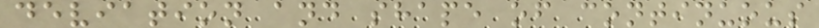deviation and shape of continuous
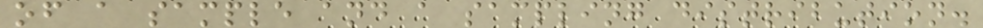of a sample and a sampling distribution.
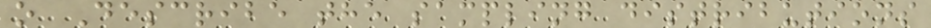o Describe the sampling distributions
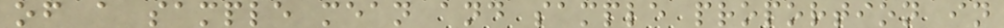of a sample mean and sample proportion in
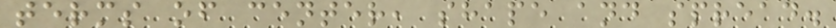terms of center, shape and spread.
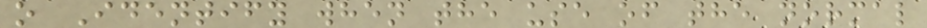o Identify when the use of the normal
